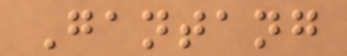Gantang
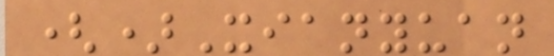()Xianyuan
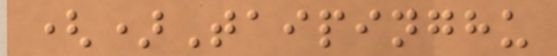()Taipinghu
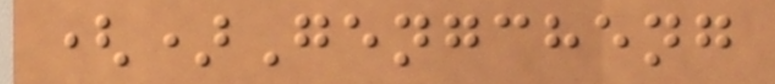()Gengcheng
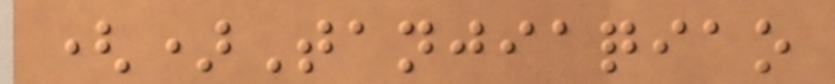()Tanjiaqiao
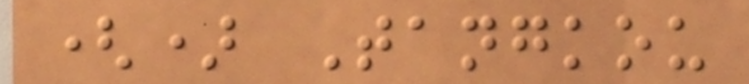() Tangkou
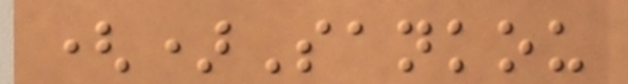()Sankou
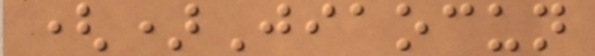()Jiaocun
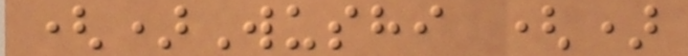()Wushi ()
